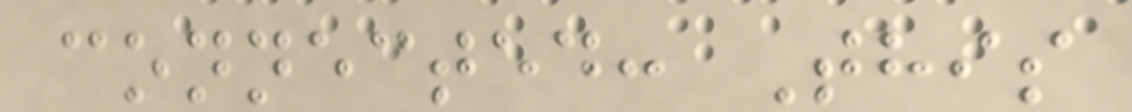connected: This
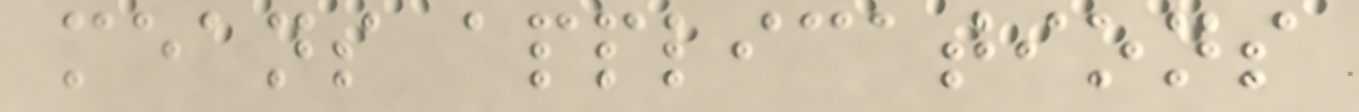means applications
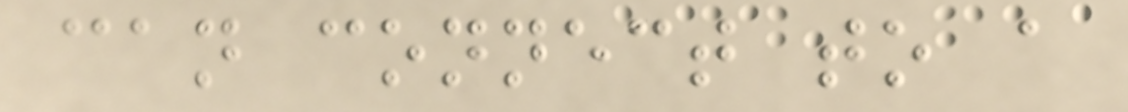can connect to a
